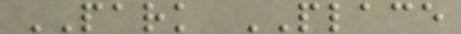PARK PLACE
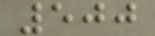500
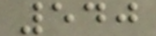540
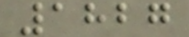1827
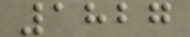1827
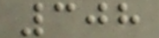308
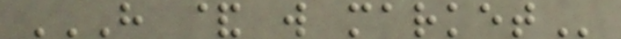H & W MARKET
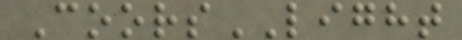CoorsLIGHT
